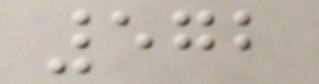572
